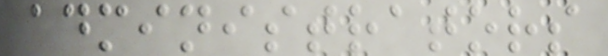administrators
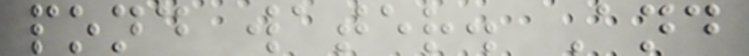pond water. And
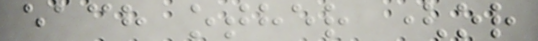each other (or
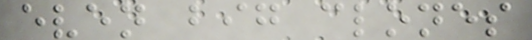even big clones
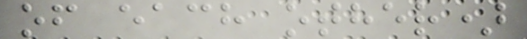of each other)
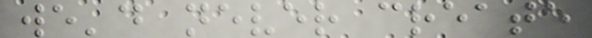we'd never create
